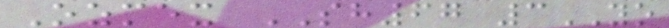Ozmex SH67 3YO
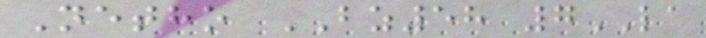Netho BZ58 7LA
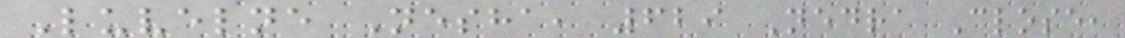Luvelne Nesha, 629 Nedra Close,
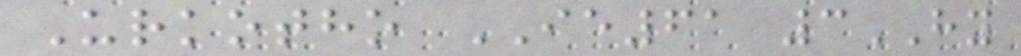Urkotho IE61 3HY
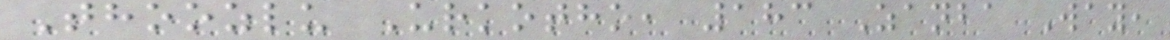Thoozlu Urkotho, 183 Zanba Way,
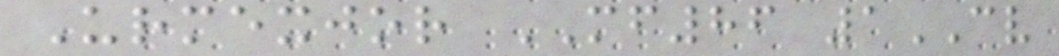Urmexjor MF86 1CV
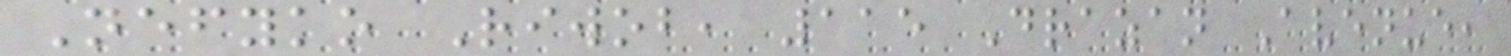Nefyko Riwob, 115 Drazan Avenue,
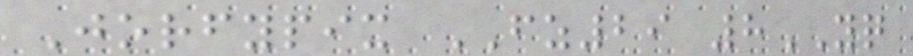Jorfypix FZ29 8YQ
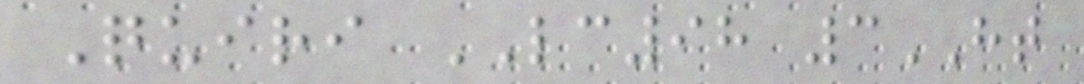Quiri LC98 3HT
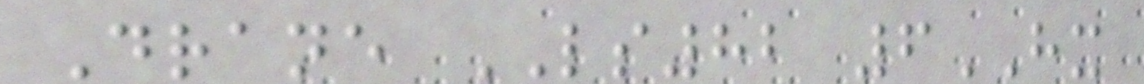Drane LS82 6HX
